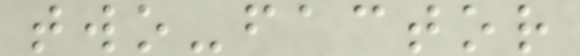two-factor
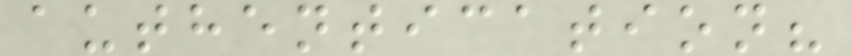authentication?
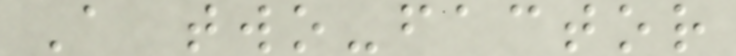A two-factor
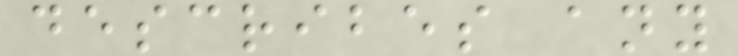describes any
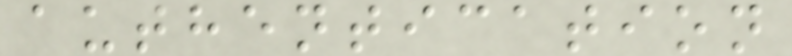authentication
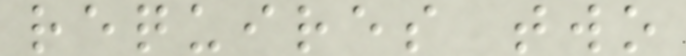requires two
